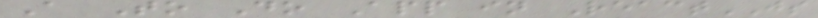A To Do App in ReactJS
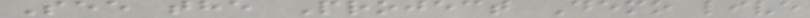See the Project Demo live
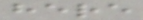here
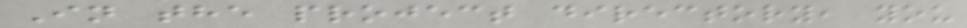In the project directory, you
